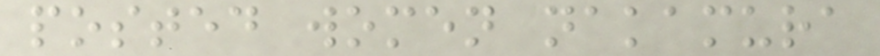posted women nakamura
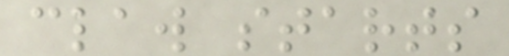claw starts
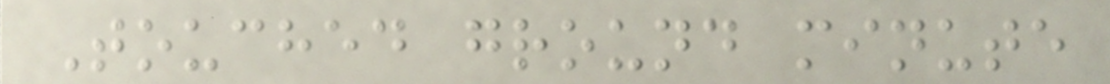Touched ground minute
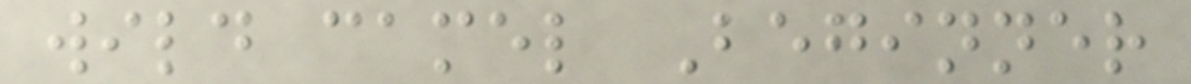wild camel Beginner
